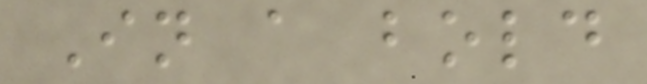In a bold
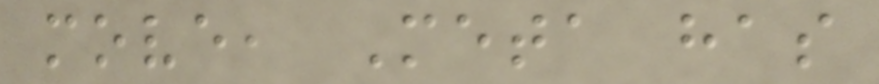move, Meta has
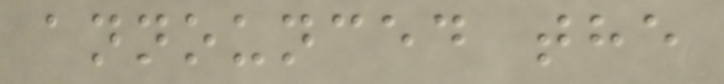announced the
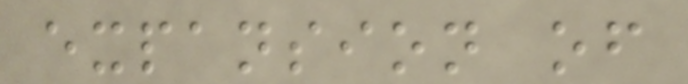expansion of
